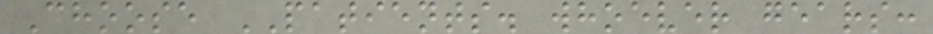Choose PATIENTS. whoever gears:
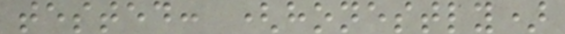tested: (honestly)
